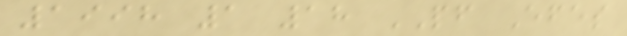1998 1 18 PF Efes
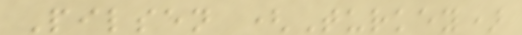Pilsen (Turkey)
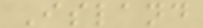Island
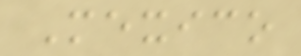Mexico
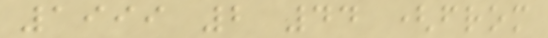1999 2 44 (from
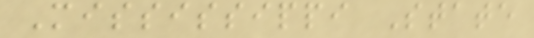Mississippi State
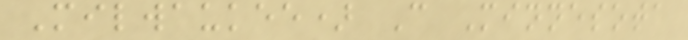Milwaukee) C Minnesota
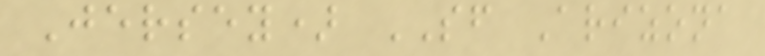Jersey) SF Arizona
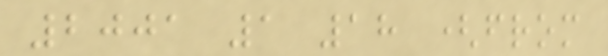2001 1 18 (from
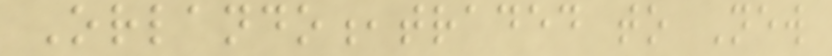Orlando,traded to New
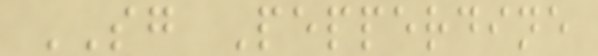SG Pepperdine
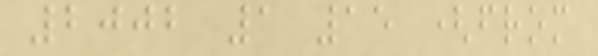2002 1 15 (from
